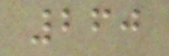260
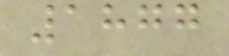1877
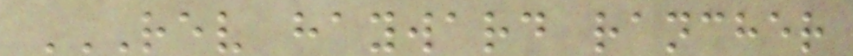REV HAYWARD RANCHER
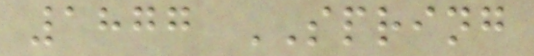1877 SPRING
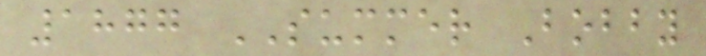1877 SUMMER Bobby
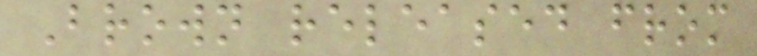Brown released from
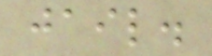jail.
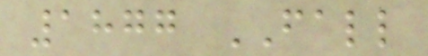1877 FALL
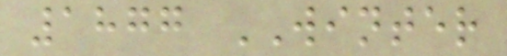1877 WINTER
